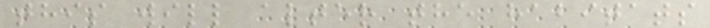this will alter the habitats
